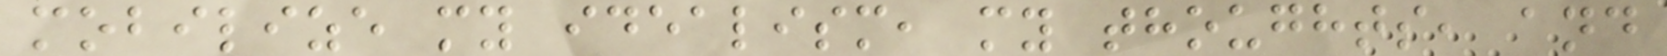mobilize my idealism, my thoughts, and
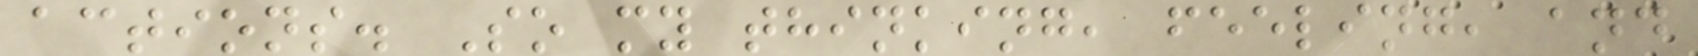actions. So my thinking, feeling, and
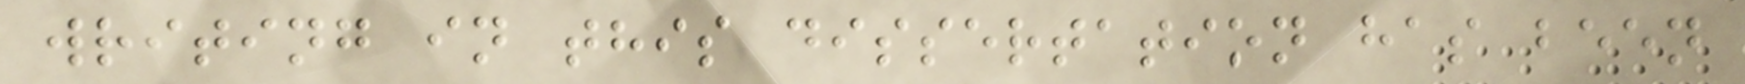writing in this dissertation has been
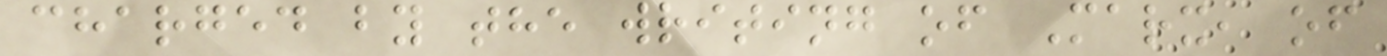charged by the writing of Marx, of
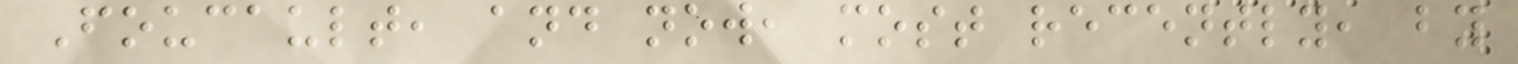Foucault, and now, most recently, by
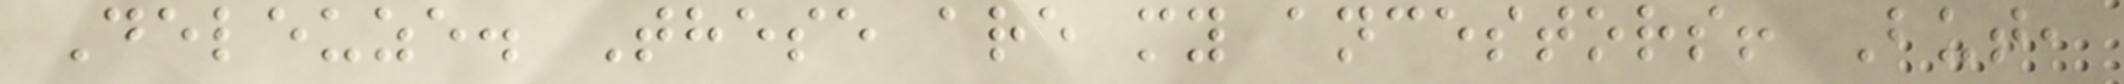Deleuze. These are my ancestors! But,
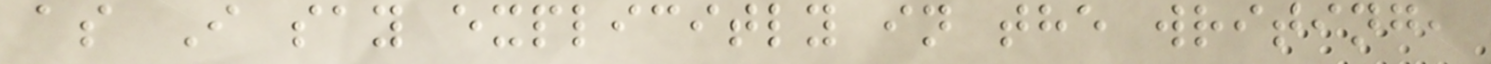as I say explicitly in the writing,
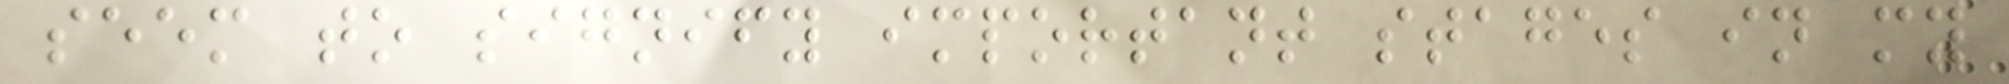seem to signify important stages in my
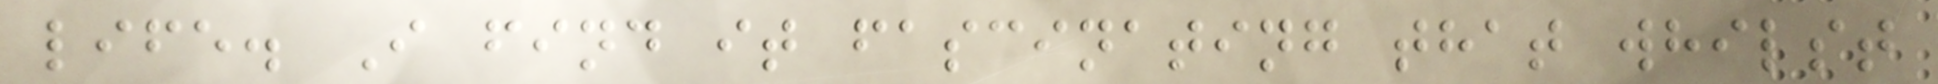life. I find it fascinating that whilst
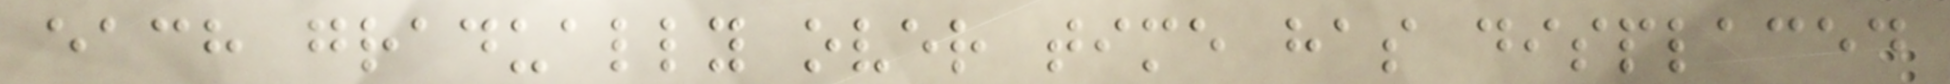each gradually over time has displaced
